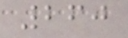260
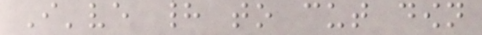I've had to cut down
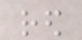red
